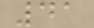41
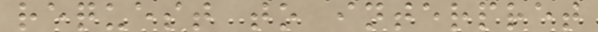request to interpret
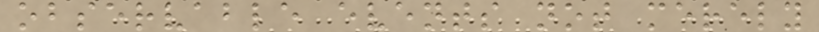observable events not merely
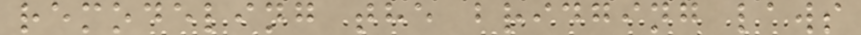remodeling the bridging laws
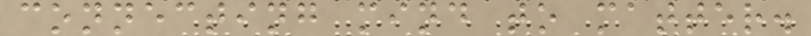connecting mind to matter.
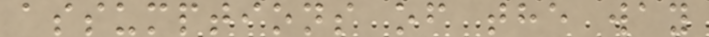assumptions of the way
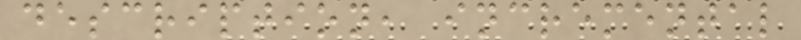description, incremental
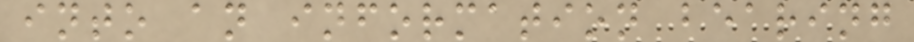into an information bearing
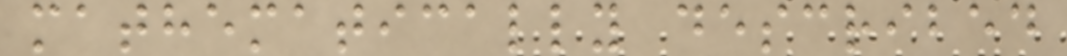mathematically described
